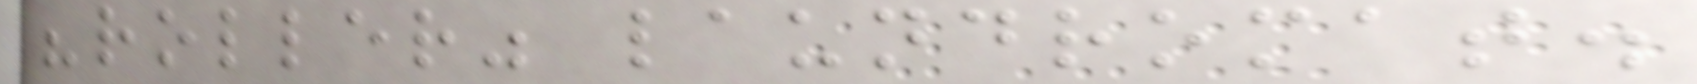"roller" laundromat.
